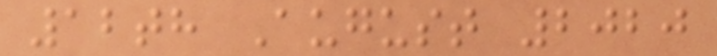12th August 2020
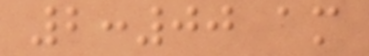2:00 am
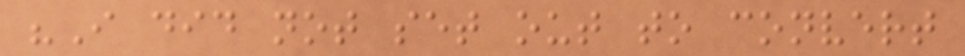"I did not set out to convert
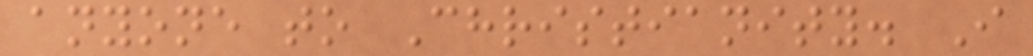anyone to Christianity. I
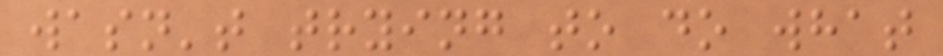wasn't trying to do what
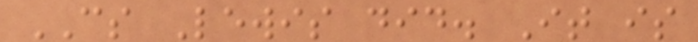CS Lewis did. It is
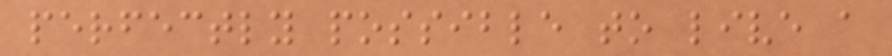perfectly possible to live a
